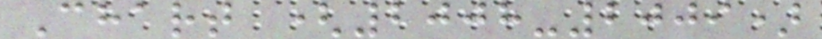Chart (2008-2009)
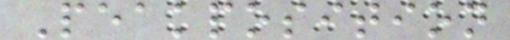Peakposition
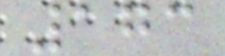173
